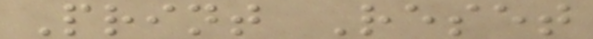Print Reset
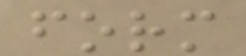form
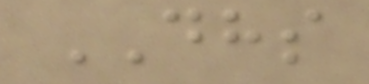DHS
